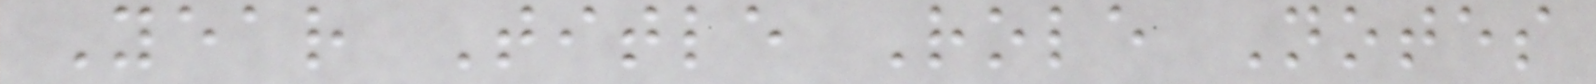Year Title Role Notes
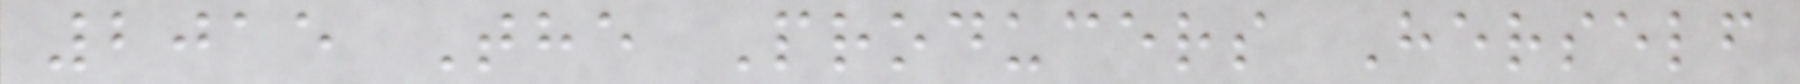2015 The Producers Herself
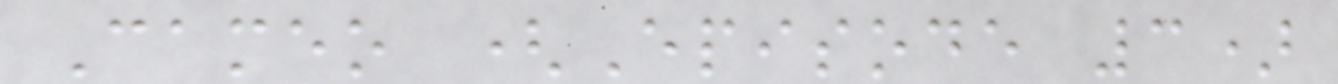Cameo (Episode 3)
